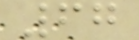67
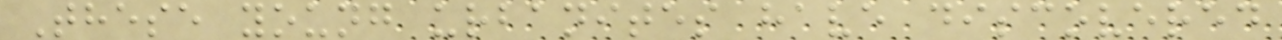These young urbanites have discovered
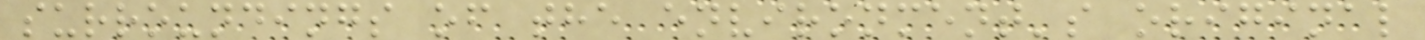surroundings of the environment's original
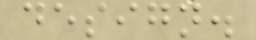design.
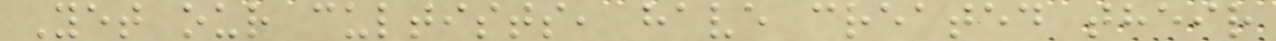Yet our cultists, have created their
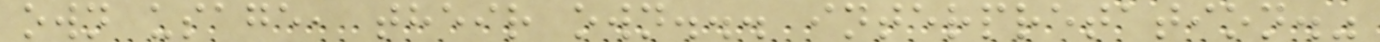own usage, their own... interpretation."
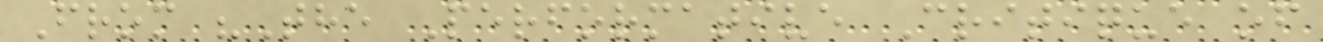From "The Performative Critique of
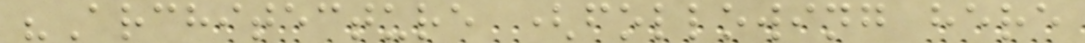"Architecture (following here
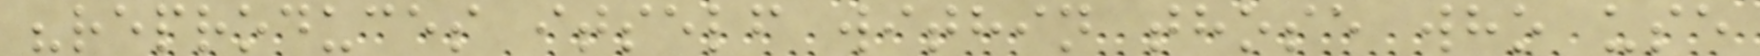"reproduces itself within those who use
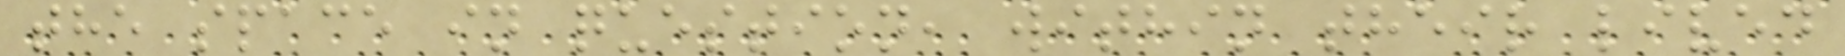the space in question, within their lived
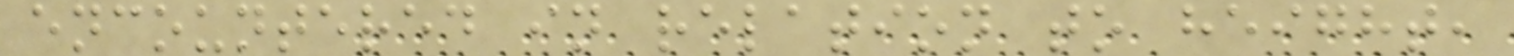encountered in relation to height,
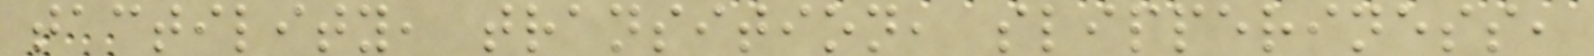tactility, transition, slipperiness,
